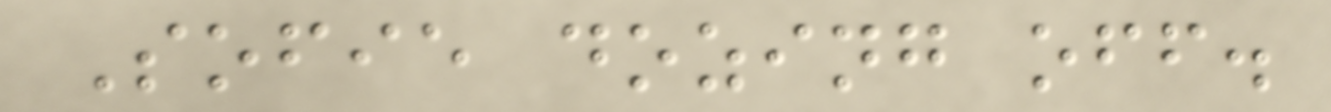Sofie dozing off.
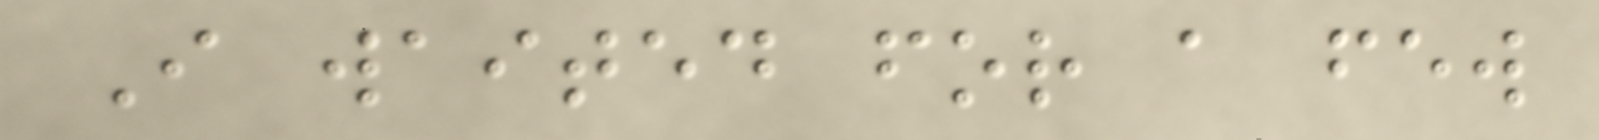I waited for a few
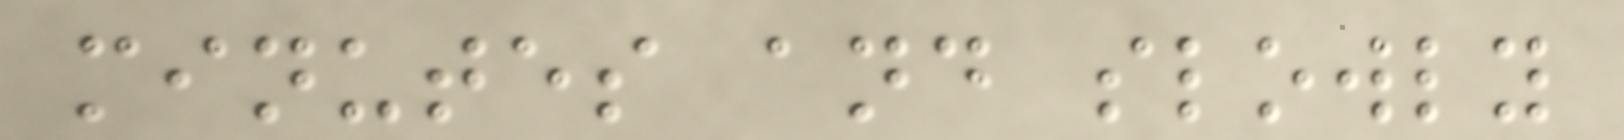minutes and slowly
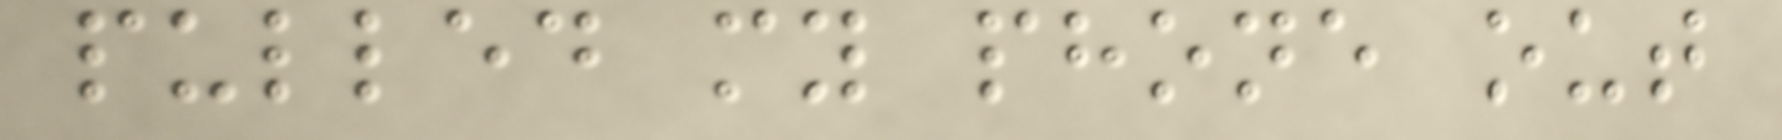pulled my phone out
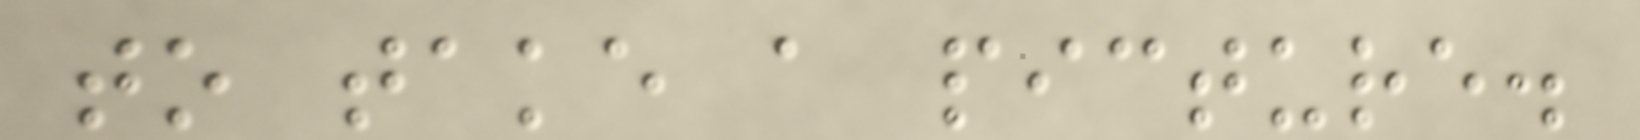to take a picture.
